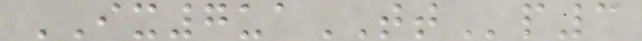IX7uaTTp3
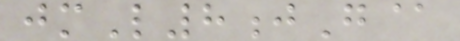jmL8jG@
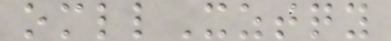omllXztqy
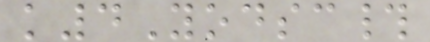k4Yodsc#
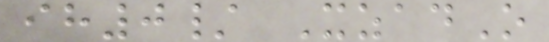ih0/ XzadO
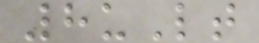8uLt
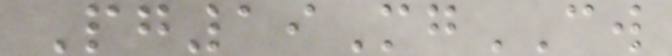Pg19MgCW
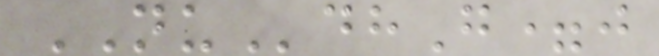NUdhG=j
